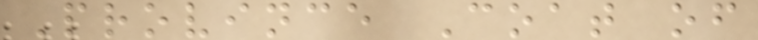Province Coat of
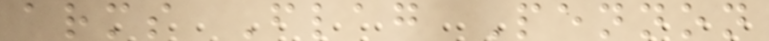arms Flag Pennon
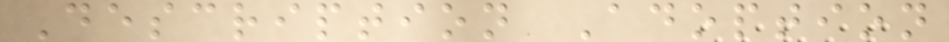Description Adoption
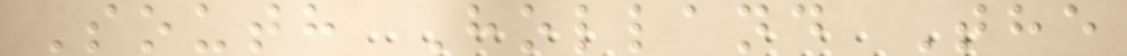South Holland The
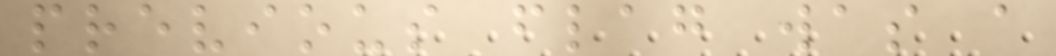previous flag was a
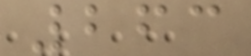263
